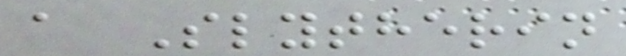a Slytherin
